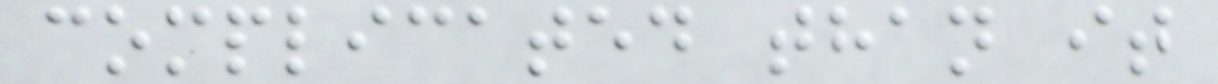complicated than it
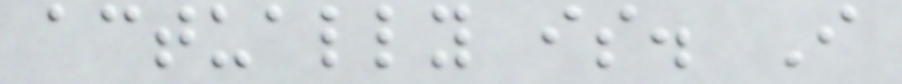actually is. I
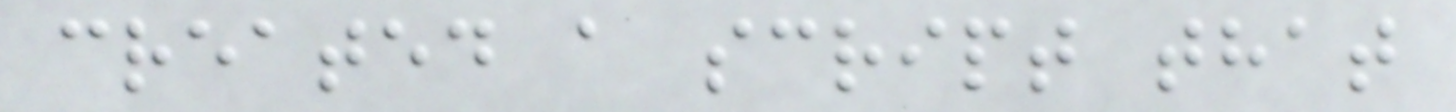created a script that
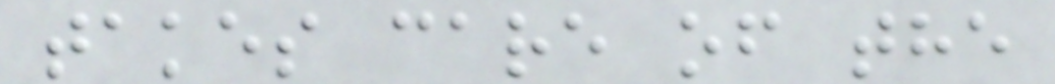takes care of the
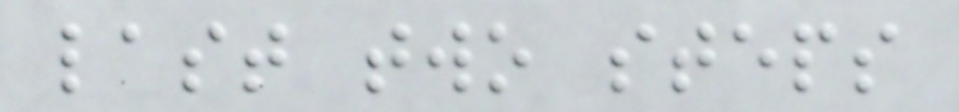last two steps
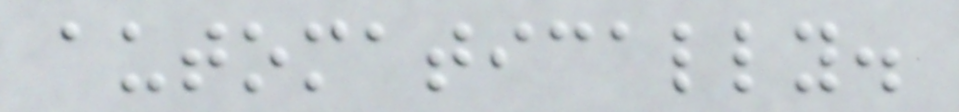automatically.
